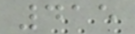415
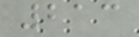213
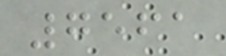7561
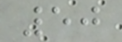50
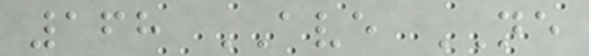168 AVE NE
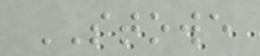STOWE
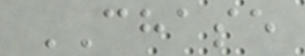CHASE
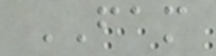FAM
